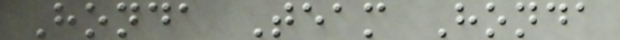Honda Team Honda
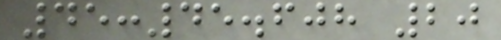45:45.608 20
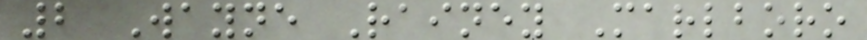2 Wayne Rainey Marlboro
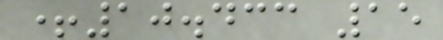+10.433 15
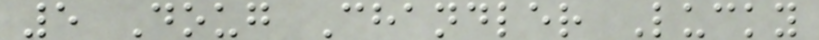5 Doug Chandler Lucky
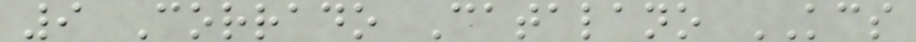9 Corrado Catalano KCS
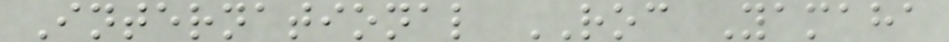International ROC Yamaha
